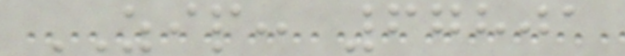ZIP: 67801
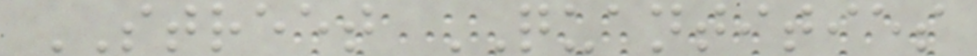STREET QUANTITIES
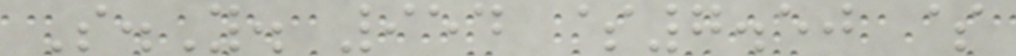S.Y. 954 $7.50 $
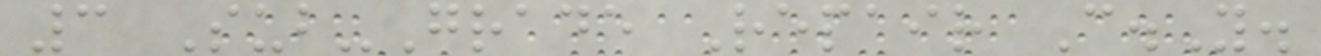3 Sub-Grade Repair C.Y.
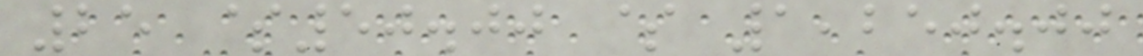25 $50.00 $ 1,250.00
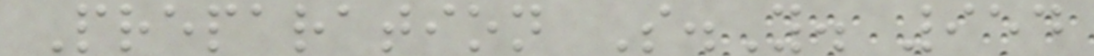Preparation S.Y. 954
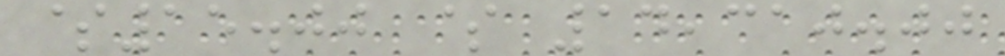$15.00 $ 14,310.00
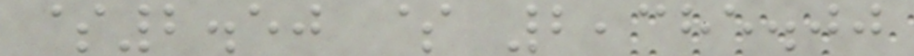$2.50 $ 2,385.00
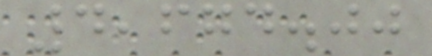4,674.00
